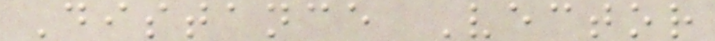Distance Vector
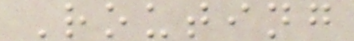Routing
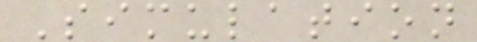Simulation
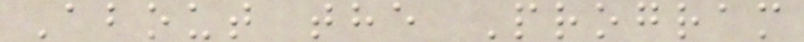About the Program
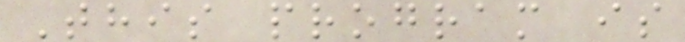This program is
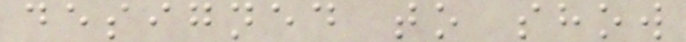designed to show
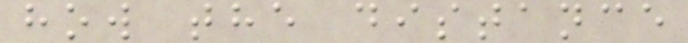how the distance
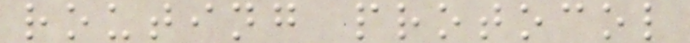routing protocol
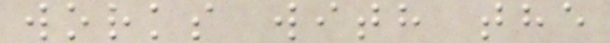works with the
